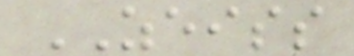ZEISS
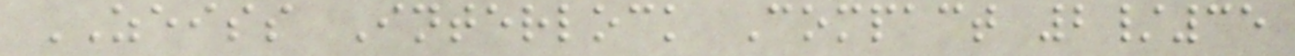ZEISS Interlock Compact 2/35
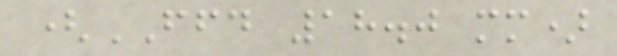(FFD 18.0 mm)
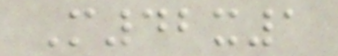M42x1
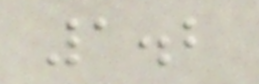1.2
